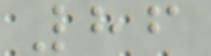86
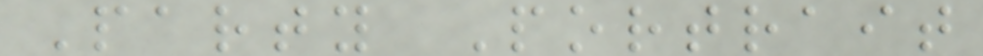Party Portrait
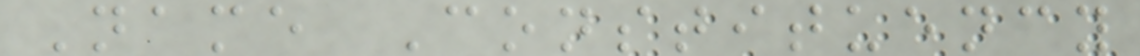Name Constituency
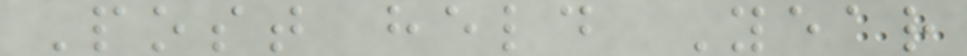Post held Year
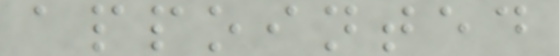appointed
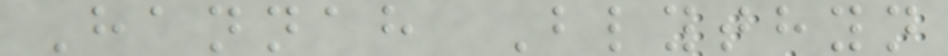Hannah Blythyn
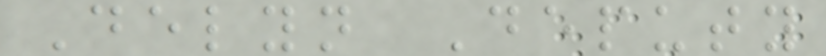Delyn Deputy
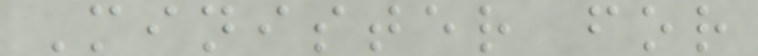Minister for
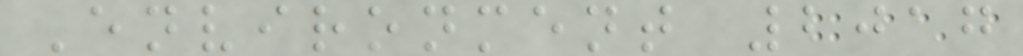Environment 2017
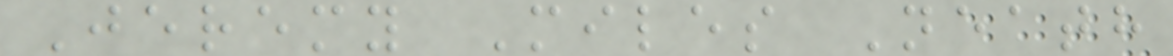Jeremy Miles Neath
